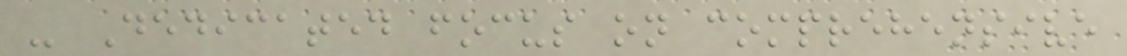- Dedicated focus on comprehensive
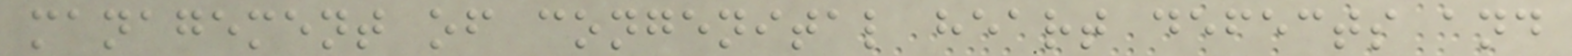management of congenital heart defects and
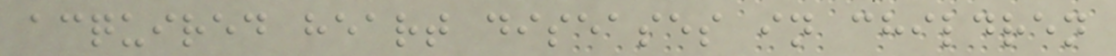acquired heart diseases in children
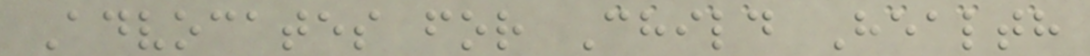Advocates for Child Health
